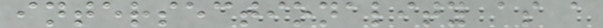intersectionality as a
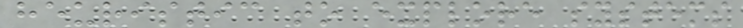heuristic to explore systems
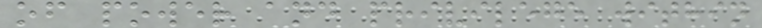of power and privilege within
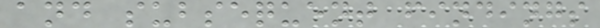and subsequent findings
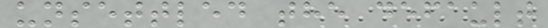unsettled the default
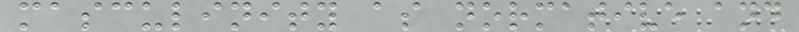masculinity as normative and
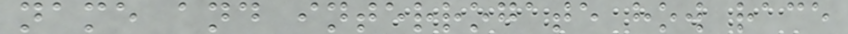name and interrogate how race
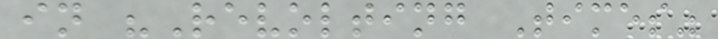in "Revolting Times"
